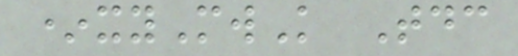*xyMwK Tdc
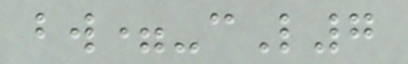bw=-cL7
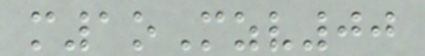m1oMzv00
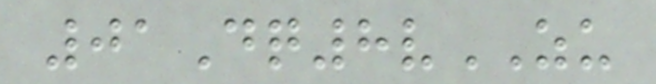01Dq8vZU
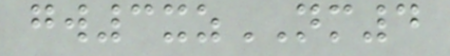gw3xzNM4
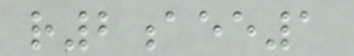r2aee1
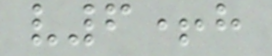v6+h
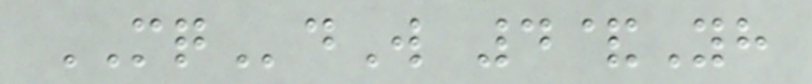MQdW 4&Yh
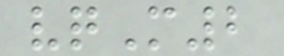vqM2
